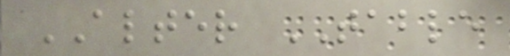ALTER TABLE
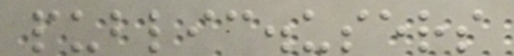public.users
